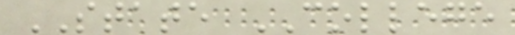STATE COLLEGE
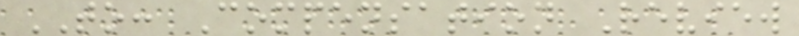TO: Compensation Review
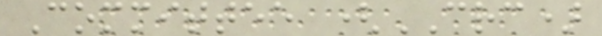Committee (CRC)
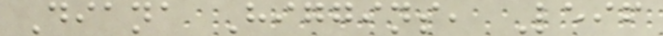Diana Higgins, Leif
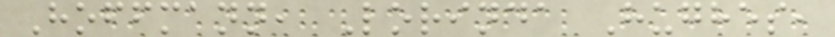Hoffmann, Lorinda Hughes,
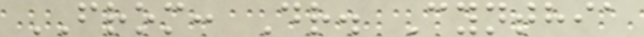FROM: Dr. Cynthia
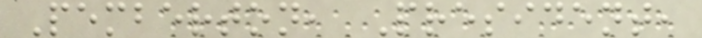Pemberton, President,
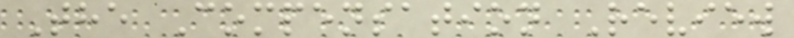The Compensation Review
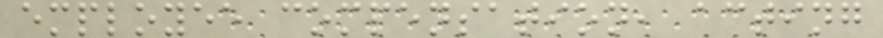employee compensation, acting
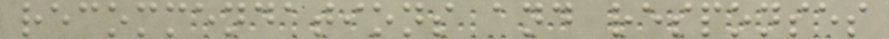recommendations and responses
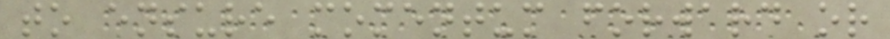to ensure momentum forward or
